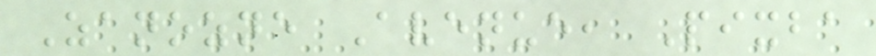Zanozne Avenue, Pixba
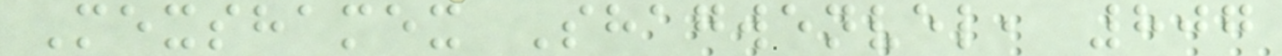Mexshamex Shagwenvel, 807
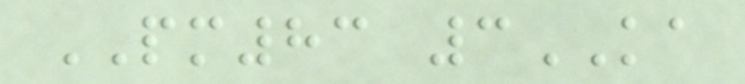PM83 3KA
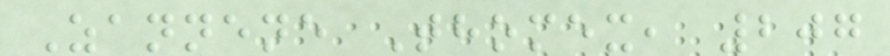Zannene Thomex, 207
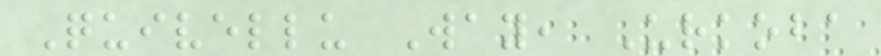Quivellu Way, Urkoba
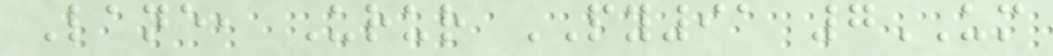Lane, Urur PY91 7UM
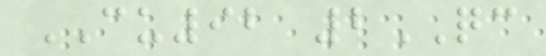CU92 2QC
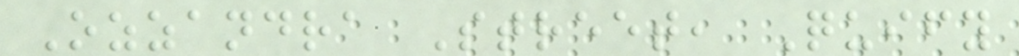Ozzandra Street, Quify
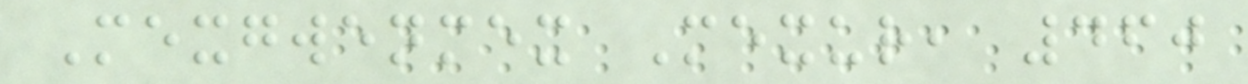Mexgwenmex Mexur, 460
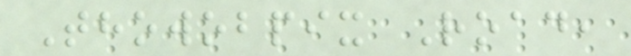Thowobpix Road,
